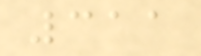311
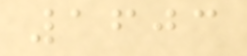1603
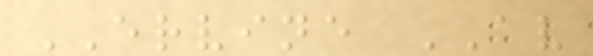ERVINE AV
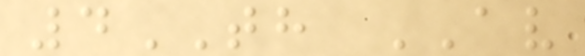4TH AV
